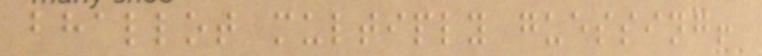bhallot multiply guessing!
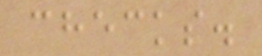checks.
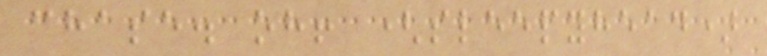chase. oh! (sleepyhead)
